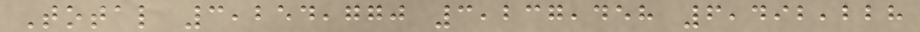Total 3,254,770 3,237,458 6,492,228
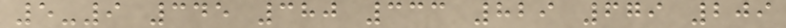5-9 345 380 333 829 679 209
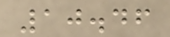10.46
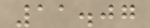11.07
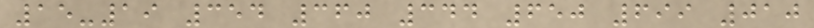15-19 354 360 344 650 699 010
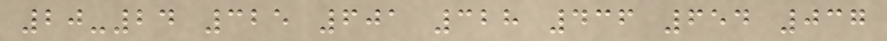20-24 325 601 328 436 654 037
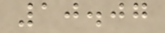10.07
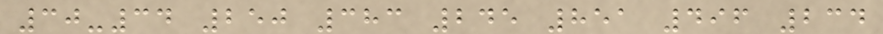30-34 250 383 245 851 496 234
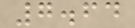7.64
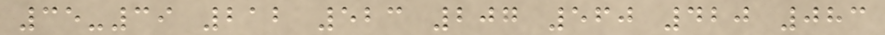35-39 212 523 207 560 420 083
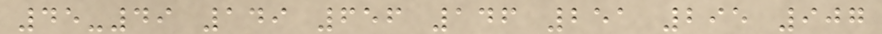45-49 149 656 146 251 295 907
